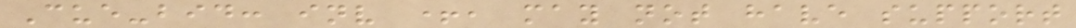Cue-bid: inv +, may not have support
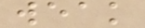weak
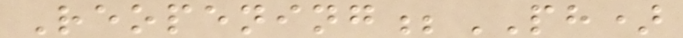Reopening;PH)
